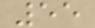55
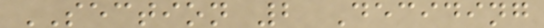SECTION 2 Deciding
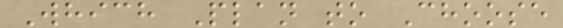Which Plan to Choose
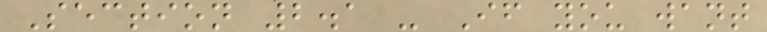Section 2.1 - If you want
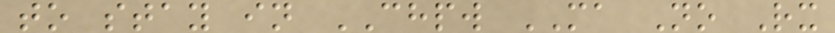to stay in CHPW MA No Rx
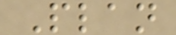Plan
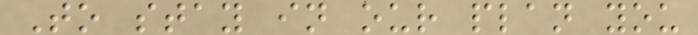To stay in our plan you
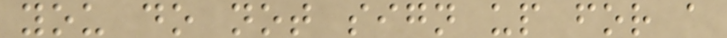you do not sign up for a
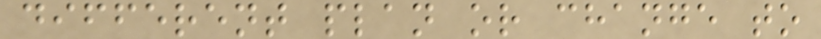different plan or change to
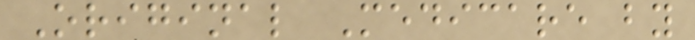Original Medicare by
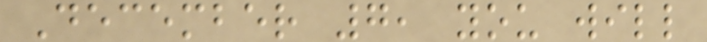December 7, you will
